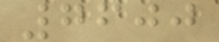7600
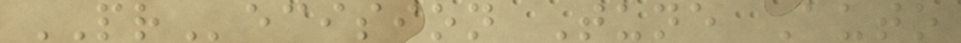PRecision Tune Auto
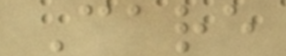Care
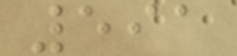591
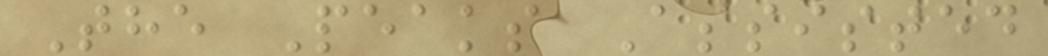The Peaks Assisted
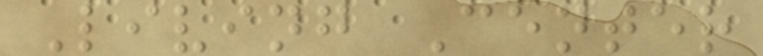Living Center
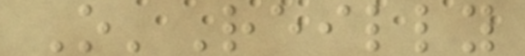O'Reilly
